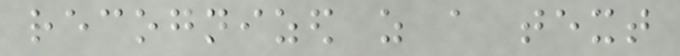recognized as a text
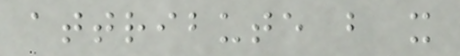attribute but it
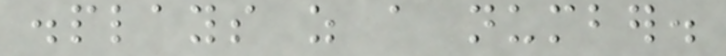displays as a number.
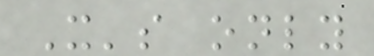It's only
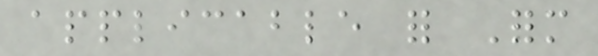applicable for Form
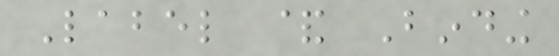Label & Binding
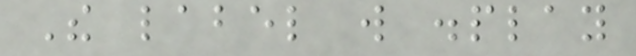The label will display
